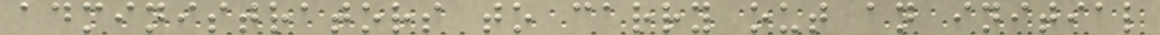administrators to carry out an initial
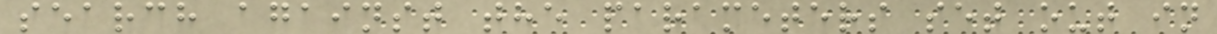search against the parameters set out in
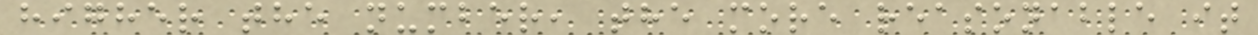higher the number, the more reasonable it
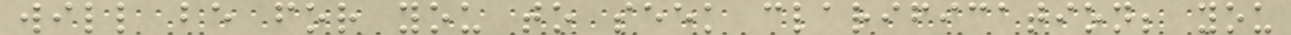will be for you to seek clarification; you
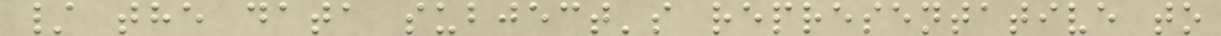/ the data subject's representative to
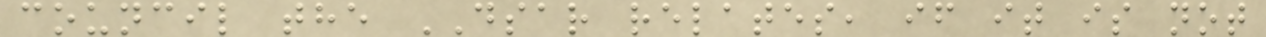council the DSAR relates, if it is not
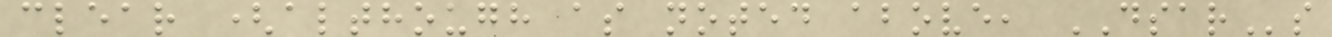clear (although as noted above, DSARs
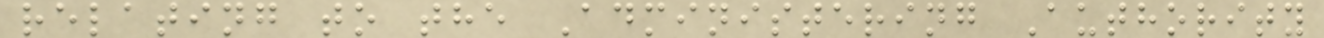relating to the Administering Authority
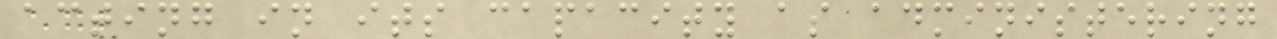acting in its capacity as administering
